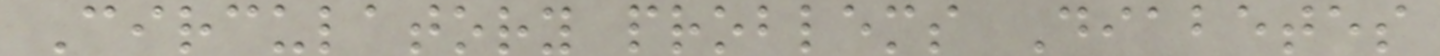Circulatory problems Diabetes
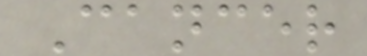Cancer
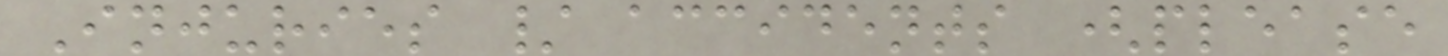Injuries / accidents (please
